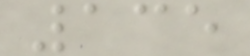135
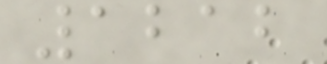1212
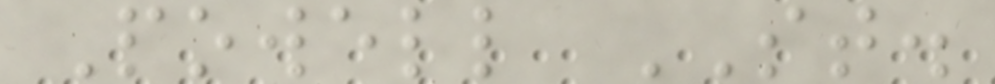Powell ST.
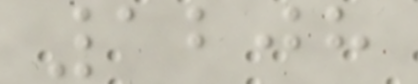1208
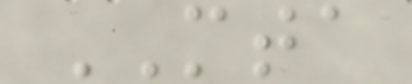MTA
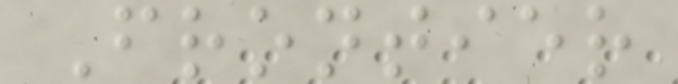Frontier
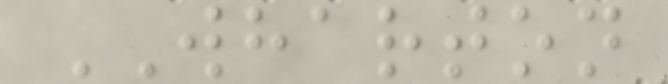WHARTON
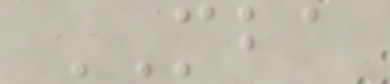MBA
